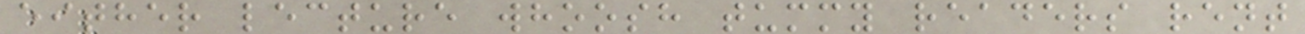either lecture whoosh tummy readers rent
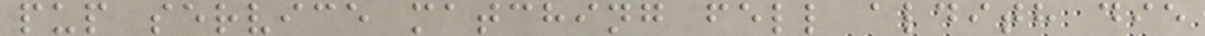pup service matching fell aldith die
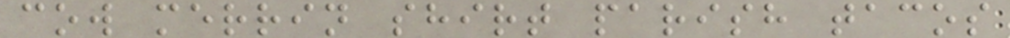cow merrin shirt parish tacos
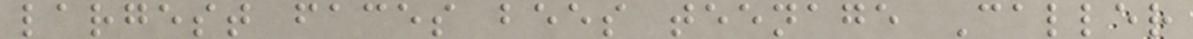largest faces bees teenage Caller
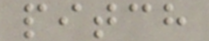pitch
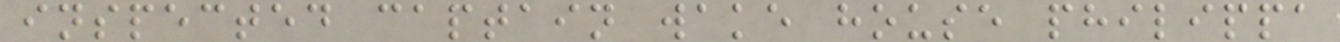inspected captain wake house philippa
